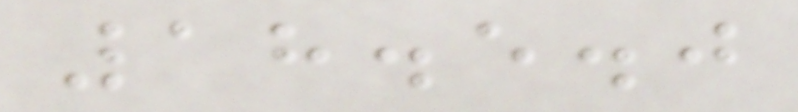18.5.0
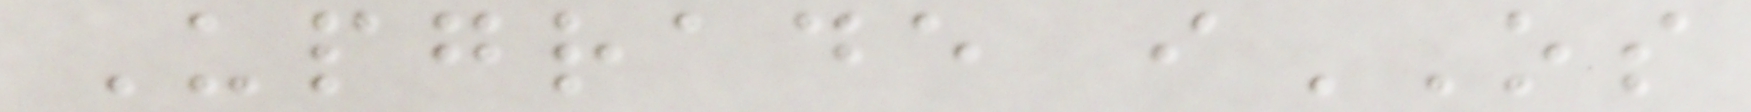Upgrade iOS
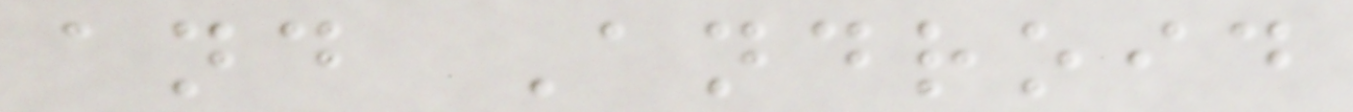and Android
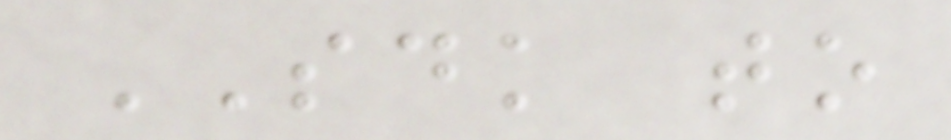SDK to
